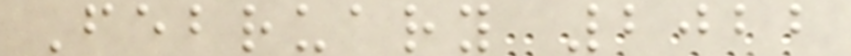February 2022
